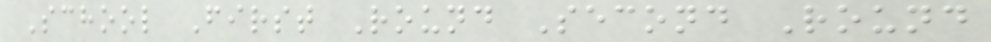School First Round Second Round
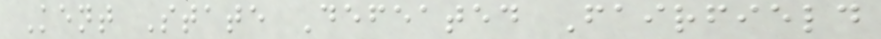Kent State Defeated Fairfield
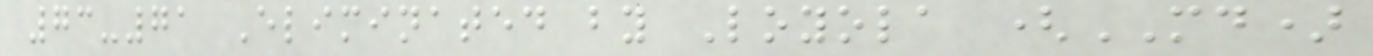73-71 Eliminated by Loyola (MD)
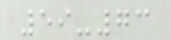59-73
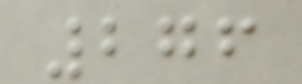276
